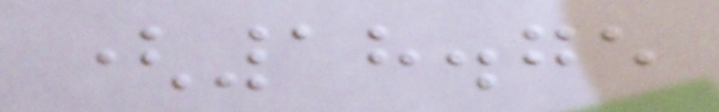(18.75
